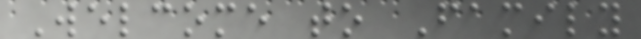Welcome to Family
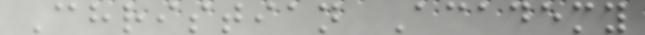Christian Academy
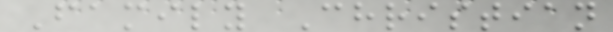Family Christian
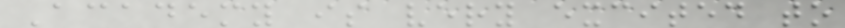Academy is very excited to
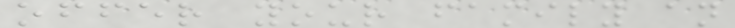offer your family an
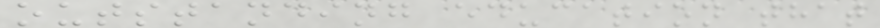outstanding education that
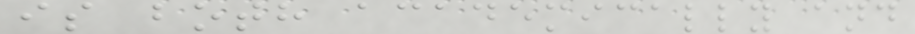is both academically and
